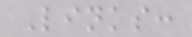Links:
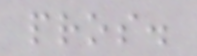pros.
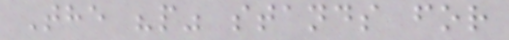The "p" stands for
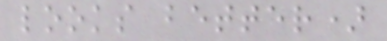looks better)
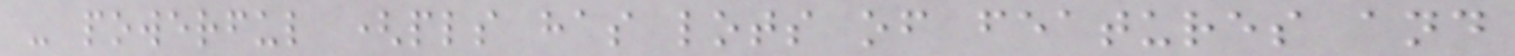- powerful (pls has lots of features and
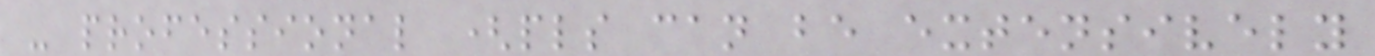- professional (pls can be extensively
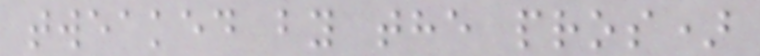tweaked by the pros)
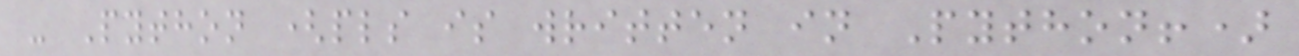- Python (pls is written in Python!)
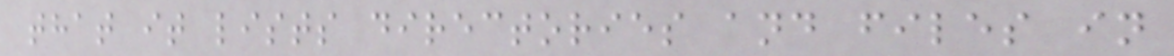that it lists directories and files in
